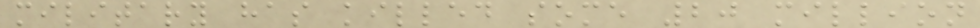military has killed some 20 million
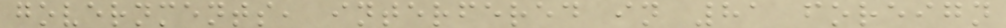governments, interfered in 81 foreign
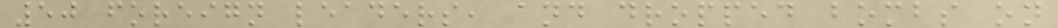50 foreign leaders, and dropped bombs on
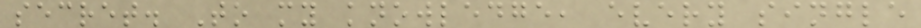secret. To my knowledge, every single
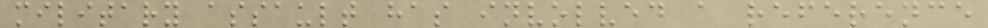military assault has involved a reference
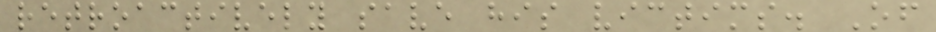retroactively save his victims. Of
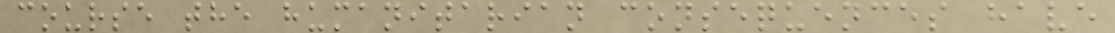course the humanitarian consequences have
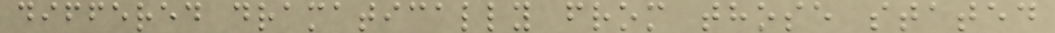differed dramatically from those stated
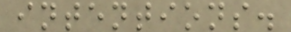intentions.
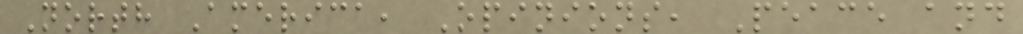North America, Opinions, Peace and
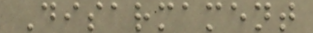Disarmament
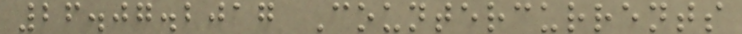26.07.2017 Countercurrents
